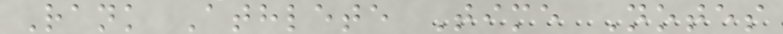Rank Athlete Time Notes
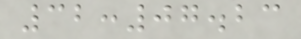32:07.23
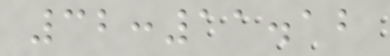32:11.12
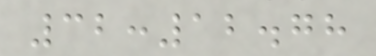32:12.78
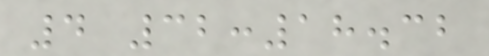4 32:18.32
